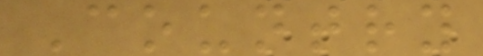Country
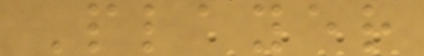Player
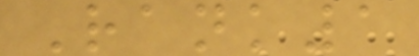Rank1
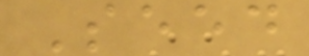Seed
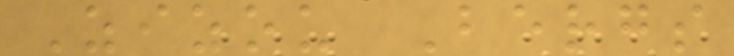Zizou Bergs
